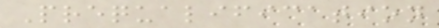Prequalification
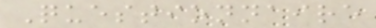Questionnaire
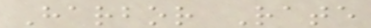Harbor Rate
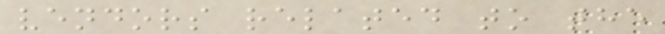vendors related to the
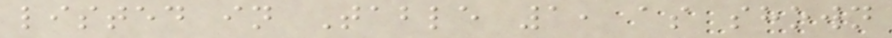listed in Table 1, as shown
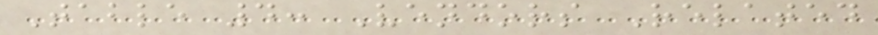Table 4: Vendors Related
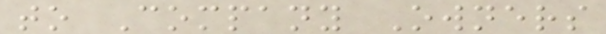to Company Owners
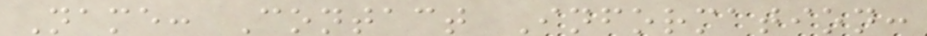Name: Contact Information:
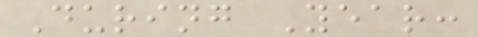During Year:
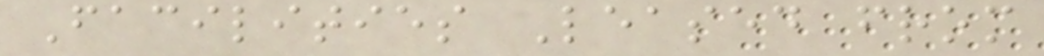Facilities Leased from
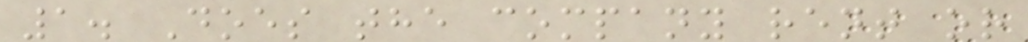1. Does the company rent or
